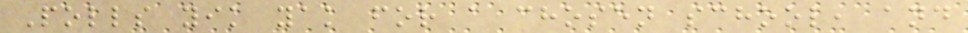Polls yik yak for a chosen school, and
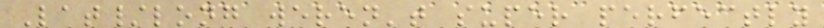Lat/long weren't super perfectly
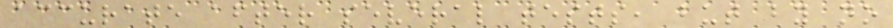accurate after several tests, but by no
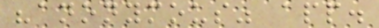"anonymous" app.
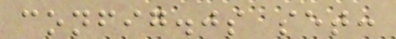config.js set:
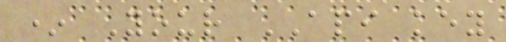* Your API key
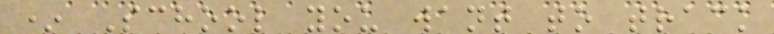* School you want to track
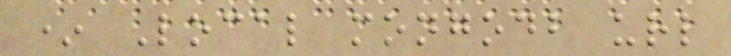* Local mongodb url
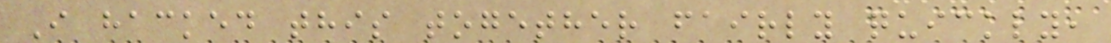I hacked this together fairly quickly,
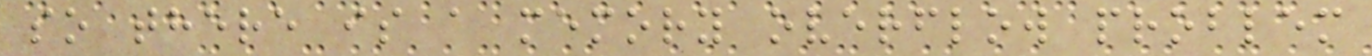so there is a memory overflow problem
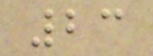23
